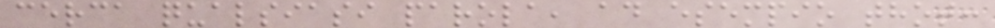cerca qualsiasi parola, ad esempio thot:
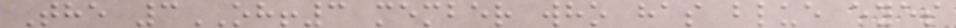The 3OH!3 member who has blue eyes
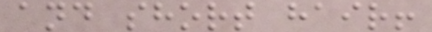and short hair!
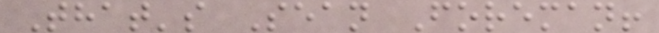That's Sean Foreman!
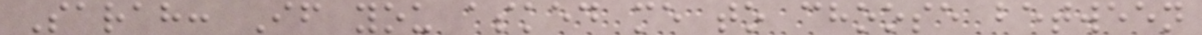Sarah: If you asked me to choose between
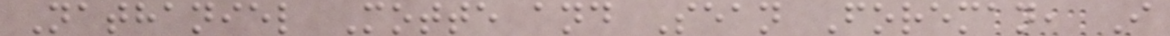Nathaniel Motte and Sean Foreman, I
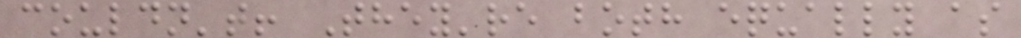couldn't! They're both equally as
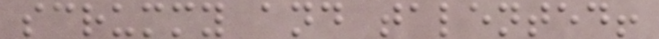scrummy and talented!
